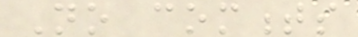No comments
